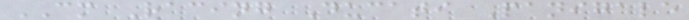CM Racing Ducati Panigale
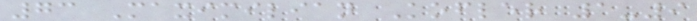73 Maximilian Kofler 1-9
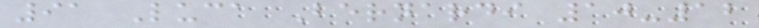91 Luca Bernardi 10-12
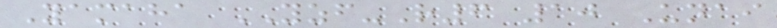Yamaha YZF-R6 10 Unai
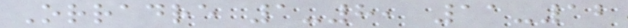Orradre 1-8, 11-12
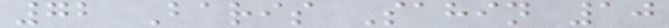72 Baris Sahin 10
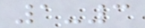1-3
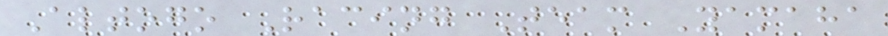Altogo Racing Team Yamaha
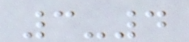3-4
